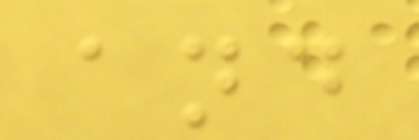and
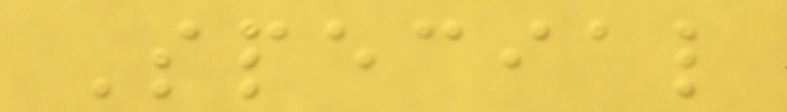Special
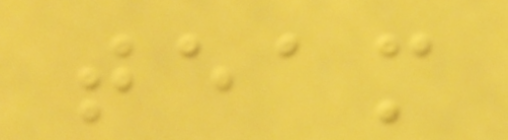team
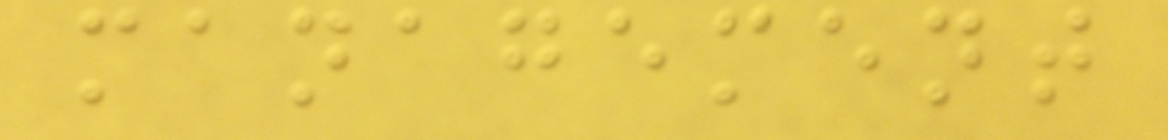management
